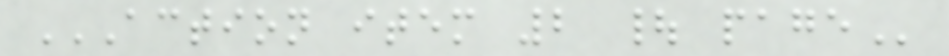ACTION ITEM 2 | PAGE
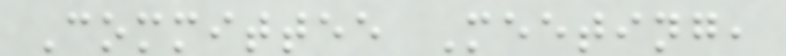Committee Meeting,
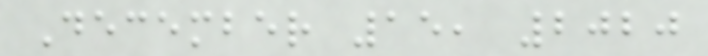December 15, 2020
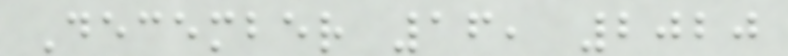December 16, 2020
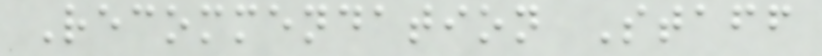Recommendation Staff
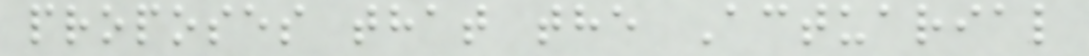proposes that the Actuarial
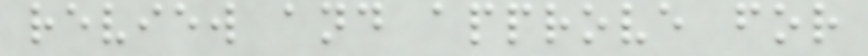review and approve for
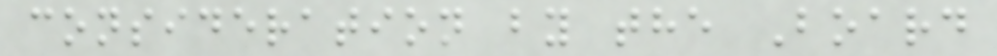consideration by the Board
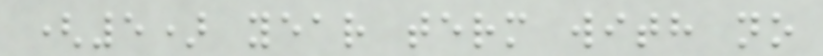(5) year term with no
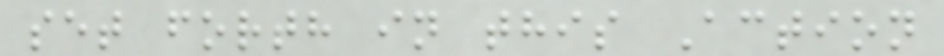set forth in this Action
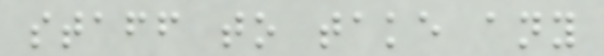staff to take any
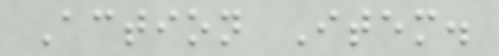Action Item.
